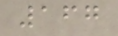167
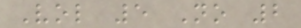Vol 5 No 2
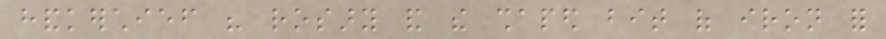handkerchief his rosary and the shaped bit of iron for
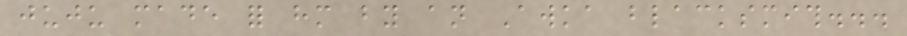juju made for him by an Awka blacksmith...
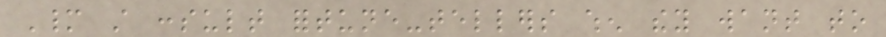Many still consult fortune-tellers when they want to
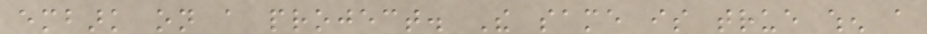embark on a project. The same is true when a
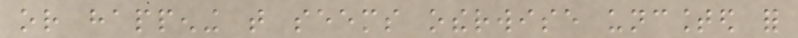or happening that seems otherwise uncounted for
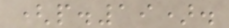(p.19).
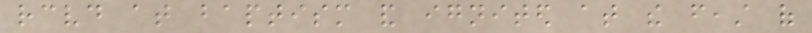received at baptism and ignited at the feast of
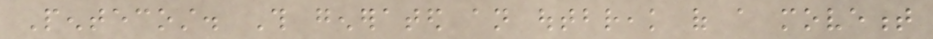Pentecost. This generated an outbreak of a movement
